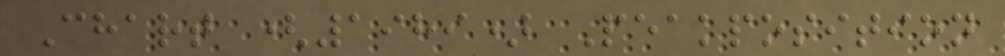Chart (1989) Peakposition
